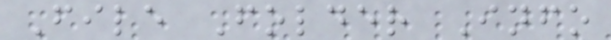File Folder Info
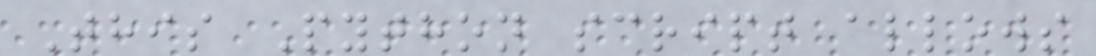This Python script allows
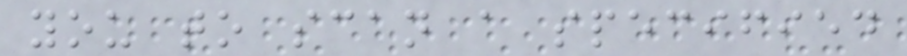you to scan a specified
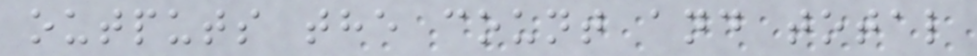outputs the count and total
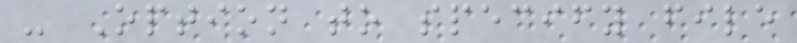- Option to specify file
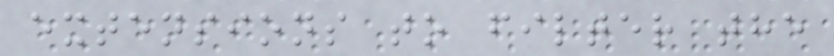extensions to filter the
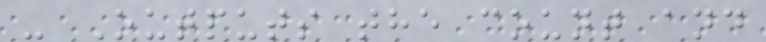- Outputs the count and
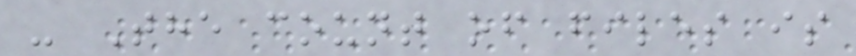- The count of files is
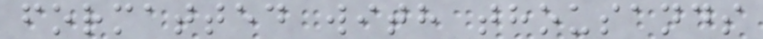formatted with thousands
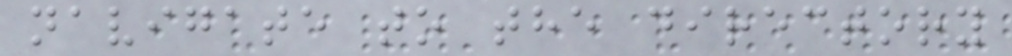navigate to the directory
